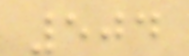504
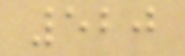520
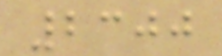2300
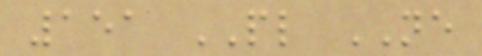151 PL NE
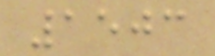1503
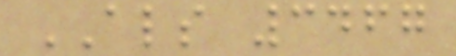ALS 3467
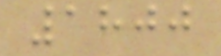1800
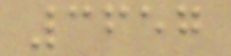3657
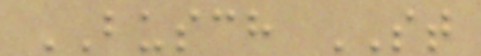BUSCH ST
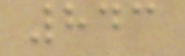843
